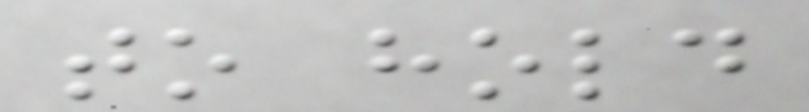to hold
